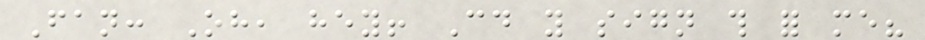Fan: Oh, hey! Could you sign this for me?
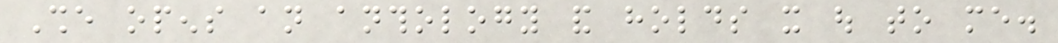She opens an anthology and holds it out to me.
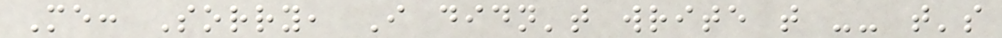Me: Sorry, I didn't write that -- that's
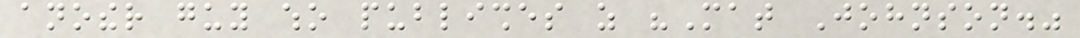another guy who publishes as "Mat Johnson."
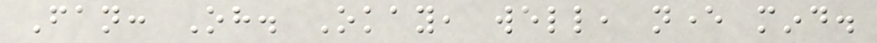Fan: Oh. Okay, well, never mind.
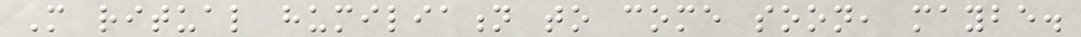More ritual humiliation to come soon, maybe.
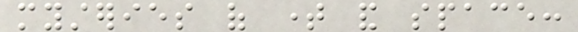mysteries of time and space:
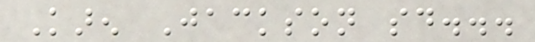Karen Jackson said...
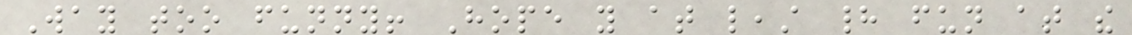Way too funny! Hope you at least had fun at the
